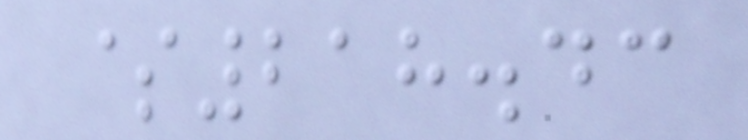$218.43
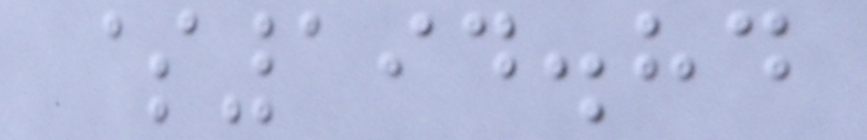$194.84
